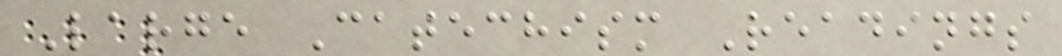Large Catechism Readings
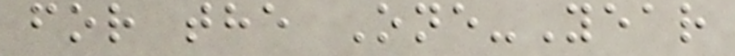for the One-Year
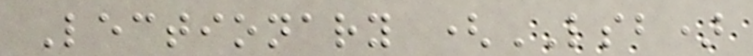Lectionary (LSB)
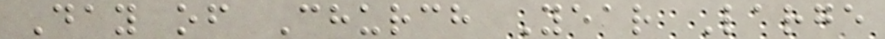Day of Church Year Large
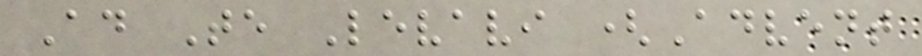Ad Te Levavi (Advent
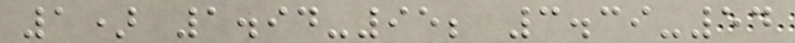1) 1.94-95; 3.39-54
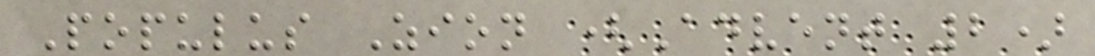Populus Zion (Advent 2)
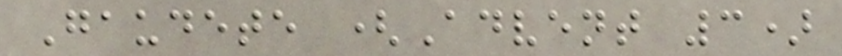Gaudete (Advent 3)
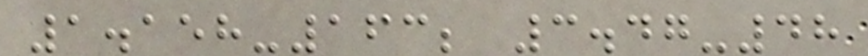1.158-163; 3.47-48
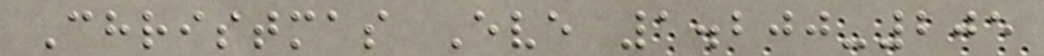Christmas Eve 1.200-205
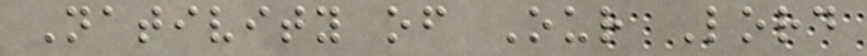Nativity of Our Lord
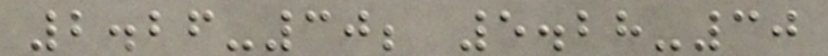2.26-30; 5.28-30
